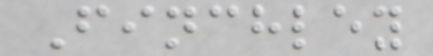Finchley
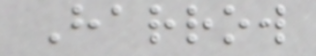Harrow
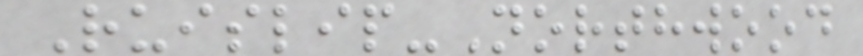Ruislip-Northwood
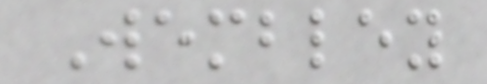Wembley
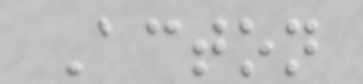Acton
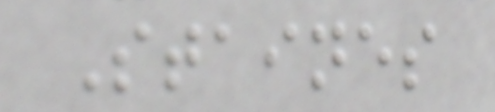Staines
